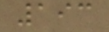193
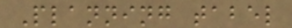Planning tabel
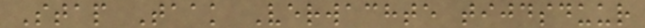Stap Taak Verwachte tijdsduur
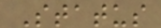Status
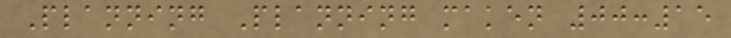Planning Planning maken 00:15
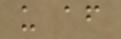u af
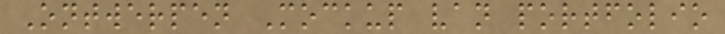Ontwerpen Mockup van portfolio
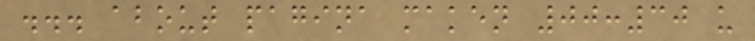... about pagina maken 00:30 u
